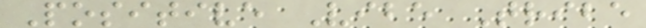Positive Vibe Tribe
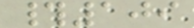#109
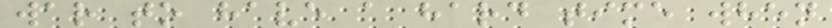war to have a hard time when
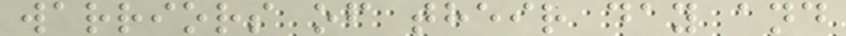warriors of their day and
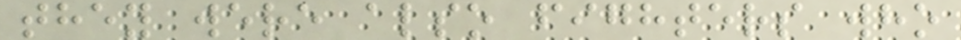they were also fighters who
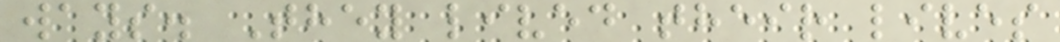ways. They lived their lives
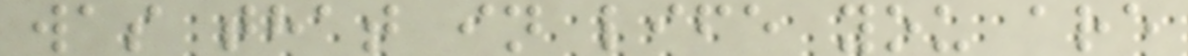was that in life you are
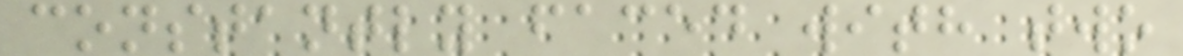constantly faced with two
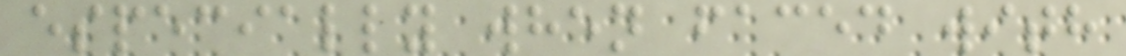especially when faced with
